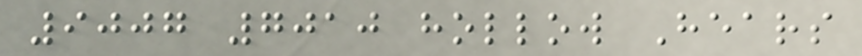9007 7010 hollow Hears
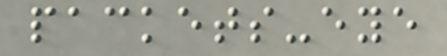packets-eye
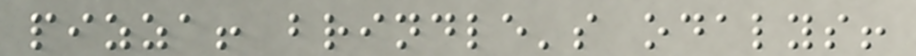pizza! brindle's odalys!
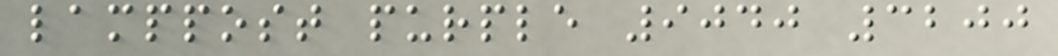lamppost purple 9040 3200
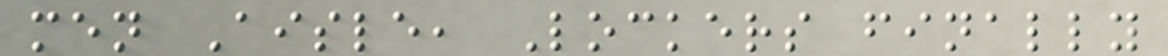men Aisle, Lockers finally
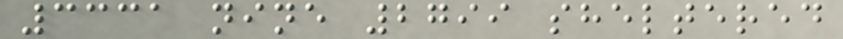3331 nine 2799 sheltered
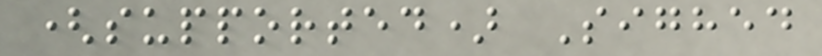(supported) Sighed
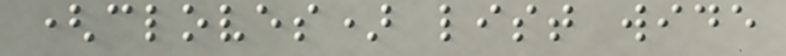(cloves) list wide
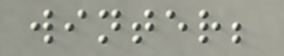winter;
